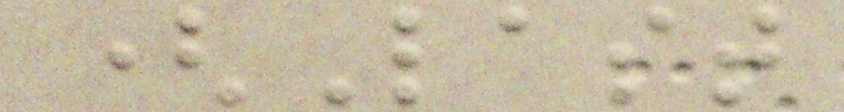(Last
